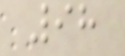98
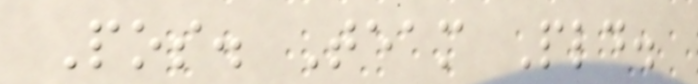Pos. Team Pld.
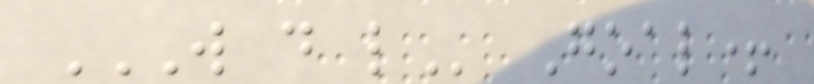W D L Goal+
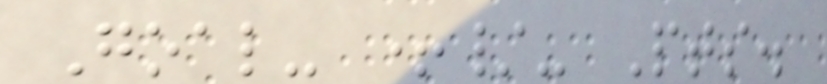Goal- +/- Pts.
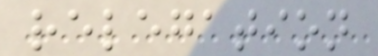relegation
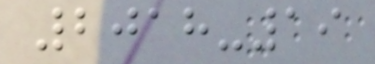2018-19
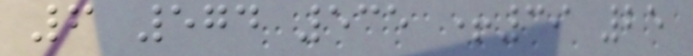6 574 535 +39 25
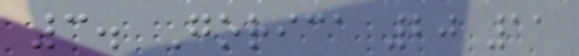3. Gorica 20 11
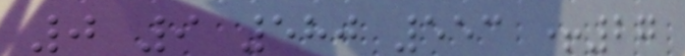0 9 580 553 +27
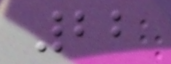22
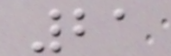21
